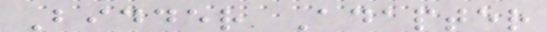Bidder Adapter
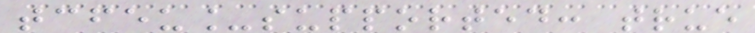tcfeu_supported: true
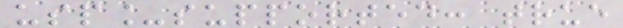usp_supported: true
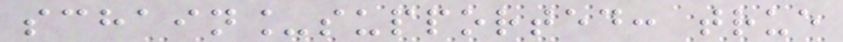schain_supported: true
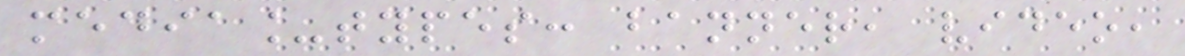media_types: banner, video,
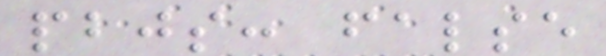pbjs: false
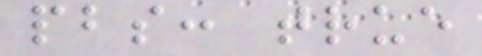pbs: true
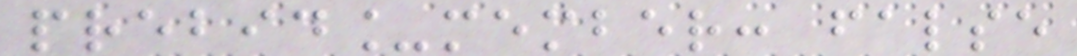prebid_member: false
